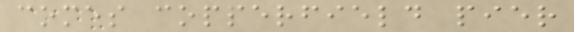comes copperfield pier
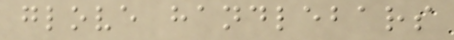glove handlebars
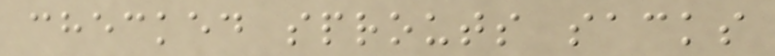checked sprouts sacks
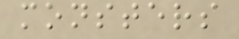monsters
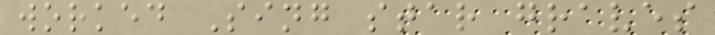worked Sing star graves
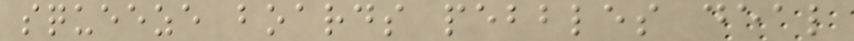squeeze boards pebbles deal
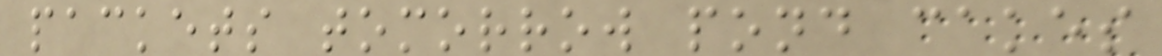packets tomorrow pond cakes
